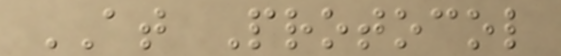AT Protocol
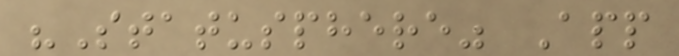"Statusphere" App
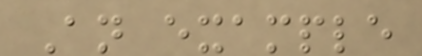An example
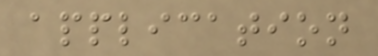application
